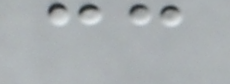cc
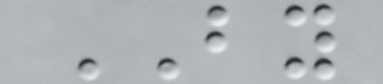BY
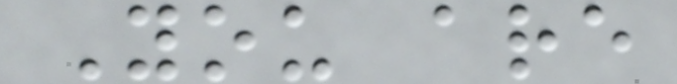You are
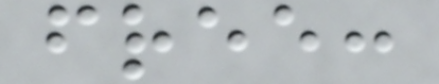free:
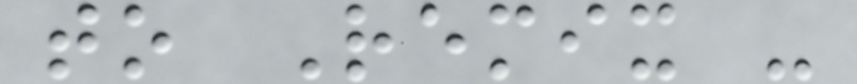to Remix -
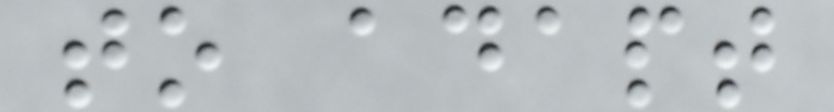to adapt
